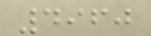4960
